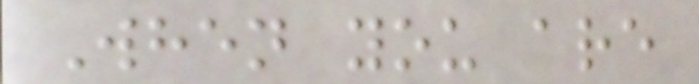When you are
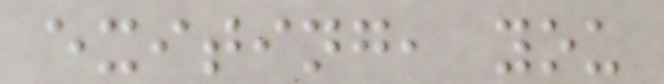exiting, you
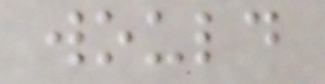would
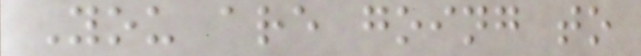You are going to
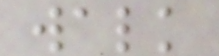walk
